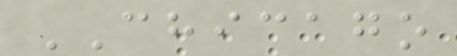CHICAGO
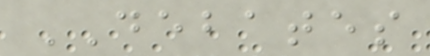DEBATES
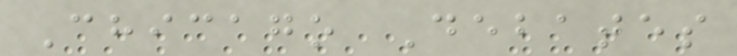Chicago Debates
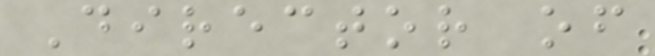Director of
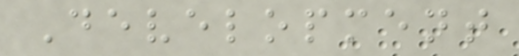Development
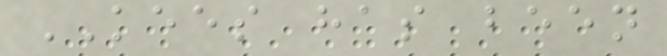KEES has been
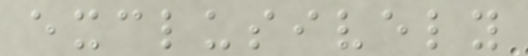exclusively
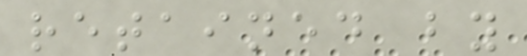retained by
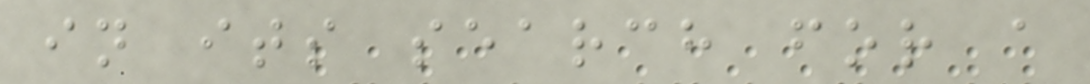in its search for a
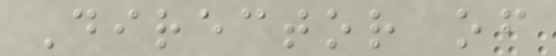Director of
